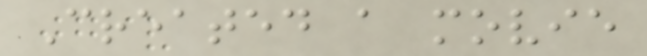Created a movie
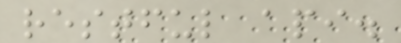restful api.
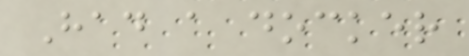Had a docker
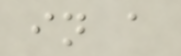in a
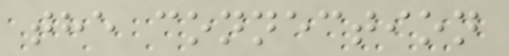the connection
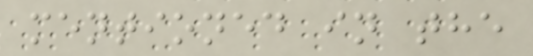mentioned in the
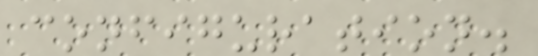configuration.
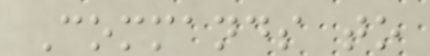Commands to
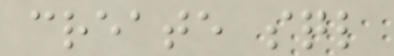create sql
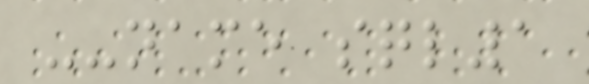--name sql1
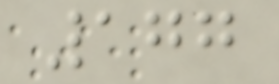177
